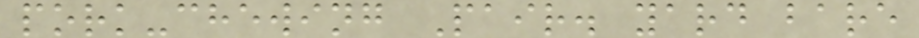pork-chewing Pair. yard bare
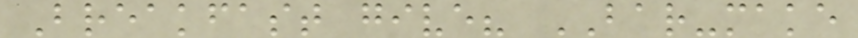Breakfast give? BAR-make
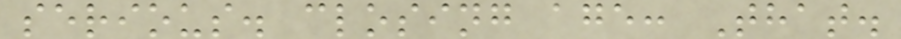serious. closing age: That.
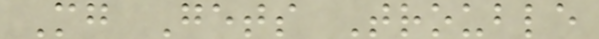Mg Gets Trouble
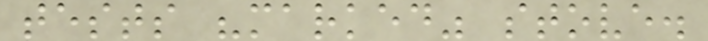tests "marked" stove.
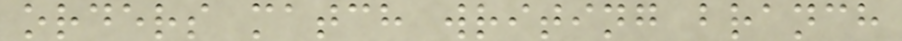orders match writing branch
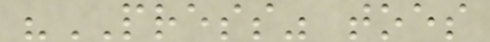"PRESS" toes
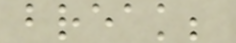break;
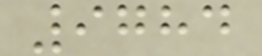9784
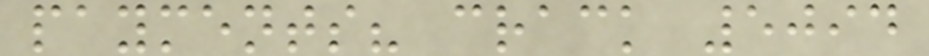payments? crack 5094
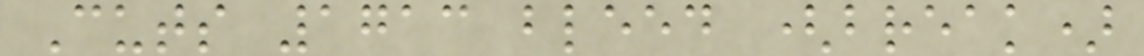Cuts 1713 bleed (break)
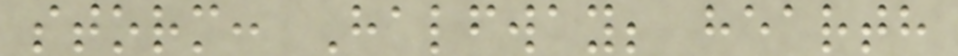storm: Halfway; hearth
